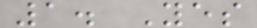1. Yes
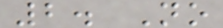2. No
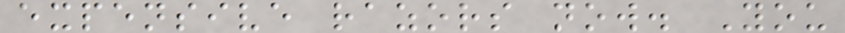expensive razors now. You
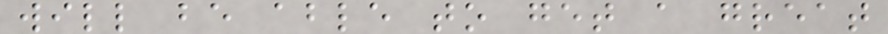will be able to get a great
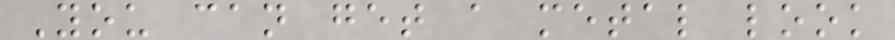You can get a metal look
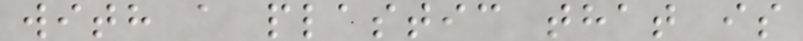with a plastic that is
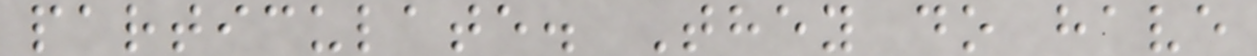particulate. They do have
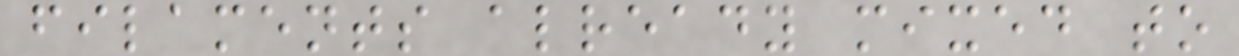filaments already mixed to
